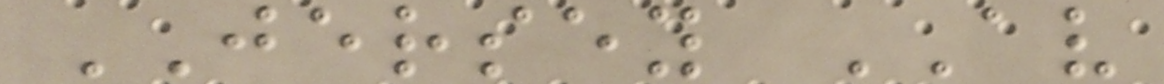JERSEY AV
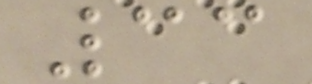33
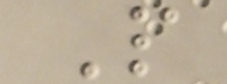P
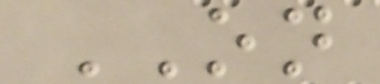ON
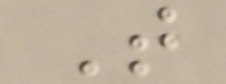T
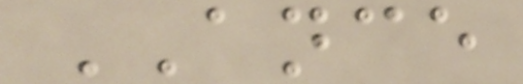ANCE
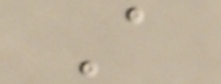A
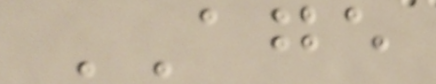AGE
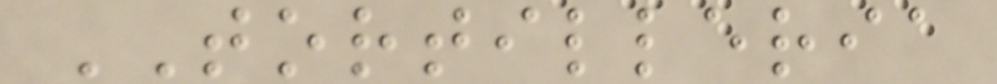TORTILLERIA
